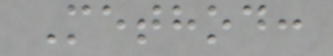Method:
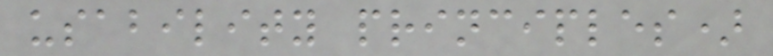usability principles)
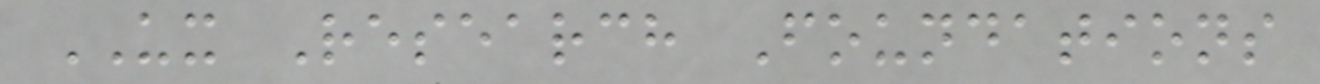UX Research Foundations
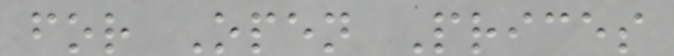for Open Prices
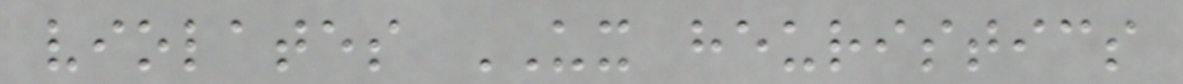violates UX heuristics
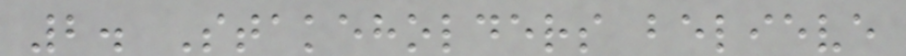2. Stakeholders believe
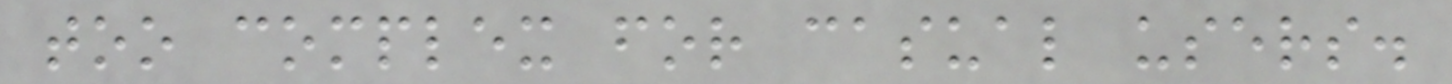too complex for casual users.
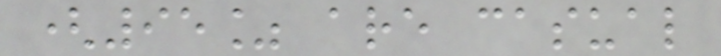(95% are casual
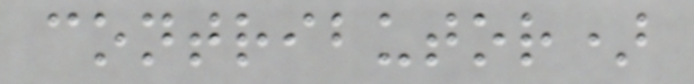contributor)
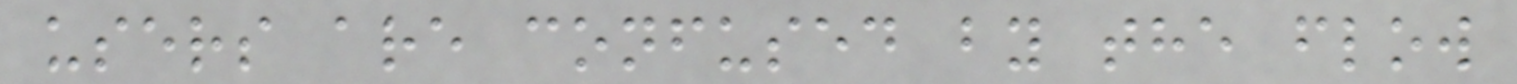users are confused by the flow
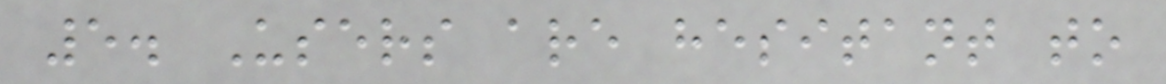5. Users are hesitant to
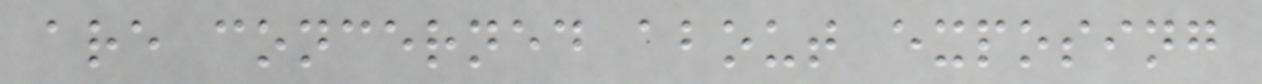are concerned about exposing
